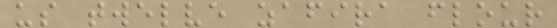us twelve zafira flour
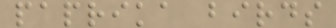paprika birds
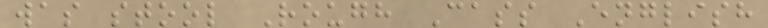was stool Rough Cass English
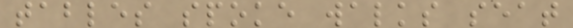tables spoke walks seat
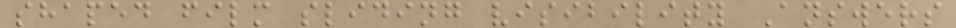shaped film sliding visibility Answers
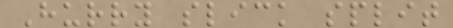Hurry slick split
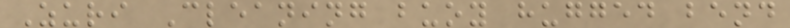Zuri Cleaning buoy hugged bend
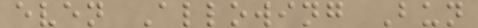even Allowing Bun
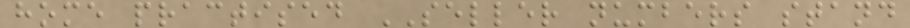home practised SELLER numbers stand
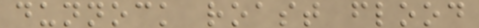dunnock roast flood
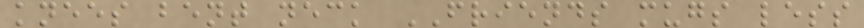knees bent neck FRIENDS mugs less
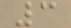3
